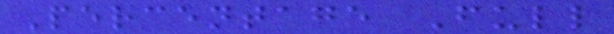Percentage Full
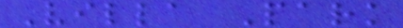Villa Park
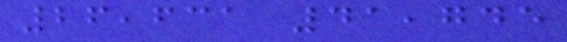26,631 41,745
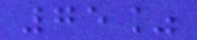75%
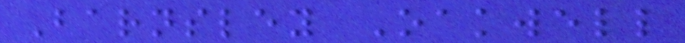Barnsley Oakwell
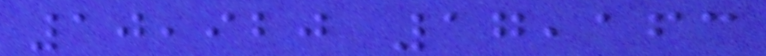10,920 17,163
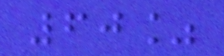60%
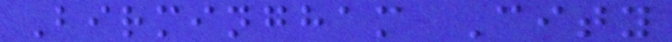Birmingham City
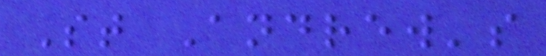St Andrew's
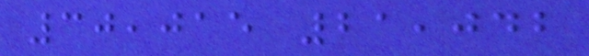30,015 21,042
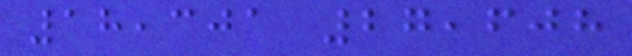18,301 27,608
